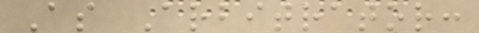As Arbitrator:
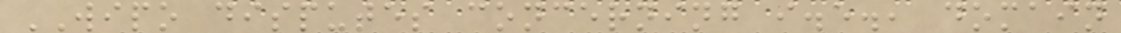WIPO disputes concerning i.e., domain
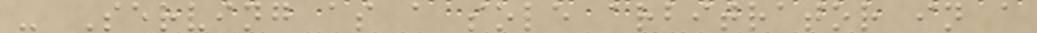- Serving as a sole arbitrator in a
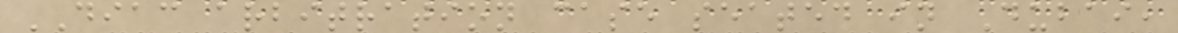DIAC arbitration case seated in Dubai,
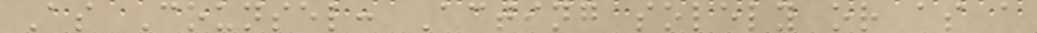As Counsel: Acting solely or as a
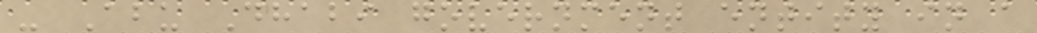- Abu Dhabi government entity in a
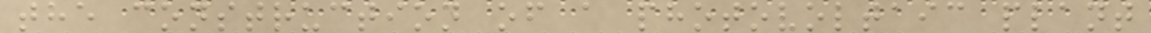the construction of a photovoltaic plant
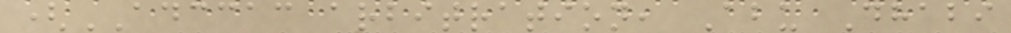(ADCCAC arbitration, Abu Dhabi
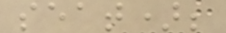seat);
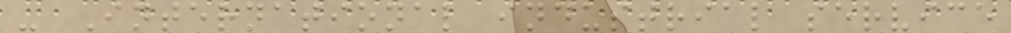- International industrial service
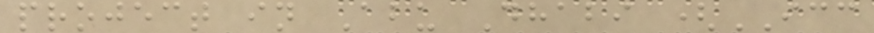project in Abu Dhabi (ICC
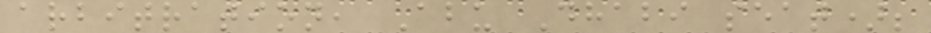arbitration, Abu Dhabi seat);
